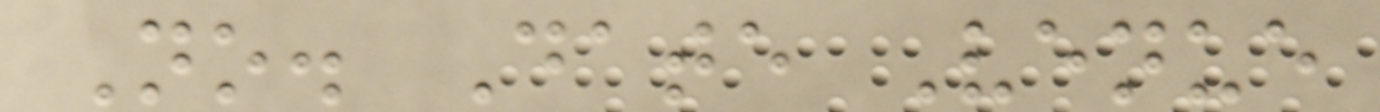No. Date Venue
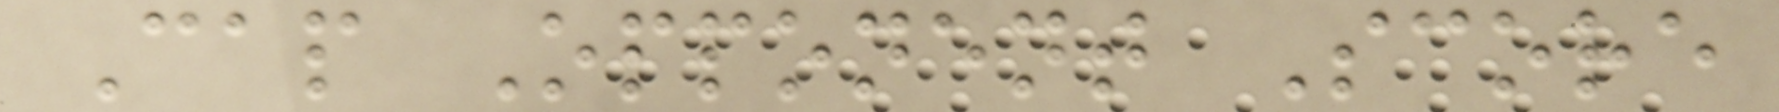Cap Opponent Score
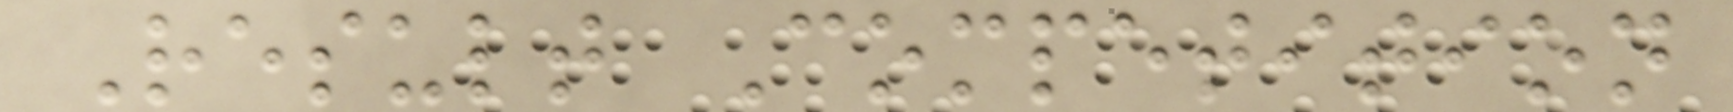Result Competition
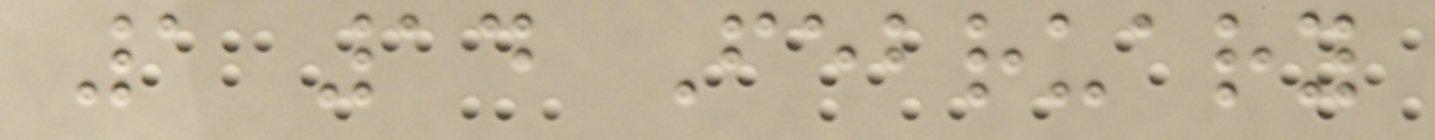1 14 February
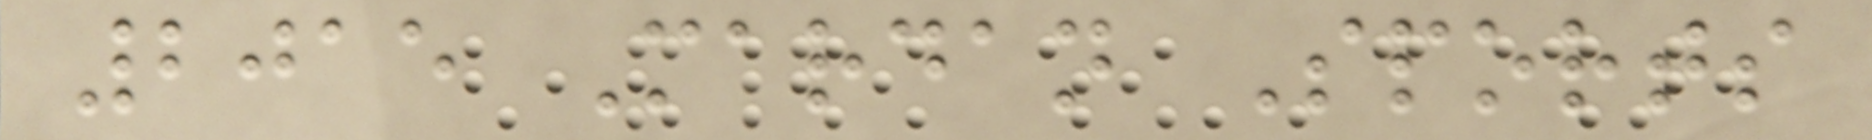2015 Mardan Sports
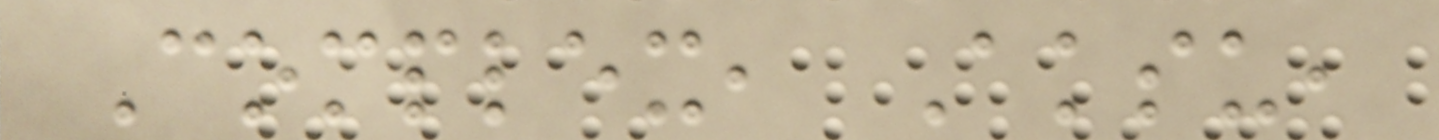Complex, Aksu,
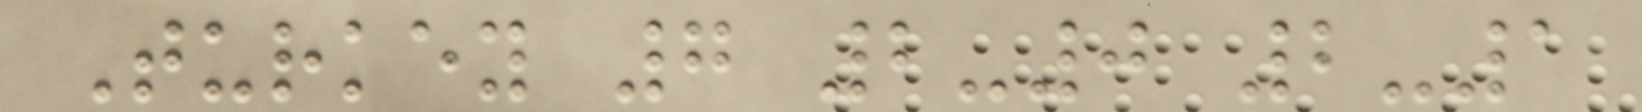Turkey 7 2-0 2-1
